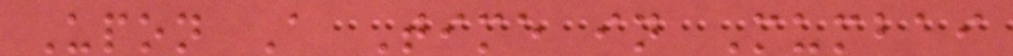Upon A Time in Mumbai
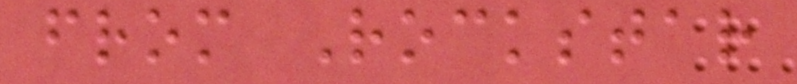from Rockstar
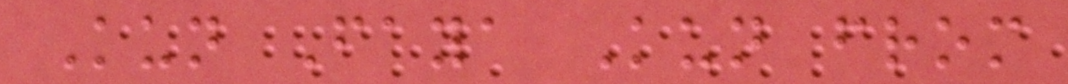Kun Faya Kun from
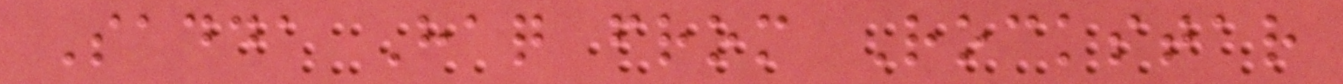Sadda Haq from Rockstar
